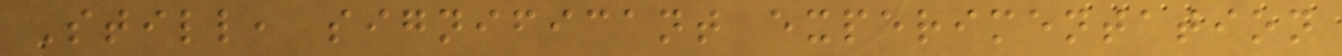Still, significant experimentation
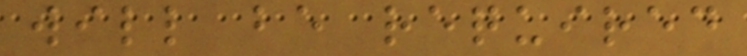will be required
